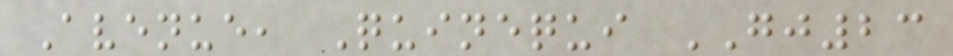Avenue, Quinequi GJ23
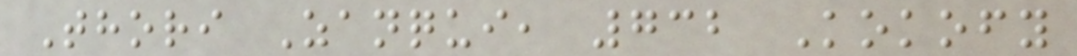Thori Zanqui, 732 Kokofy
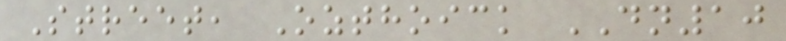Street, Ozthoick DN10
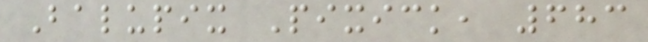Balupix Pixick, 683
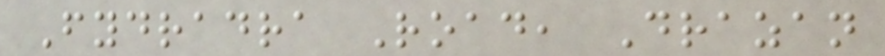Fydradra Road, Drazan
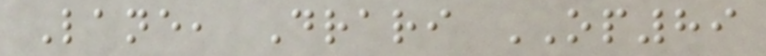Lane, Drari OP89
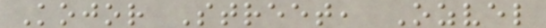Kojor Street, Ozvel
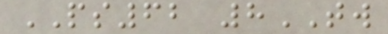PS62 8TW
